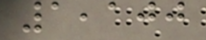1,100
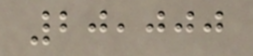20,000
